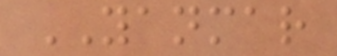YANMAR
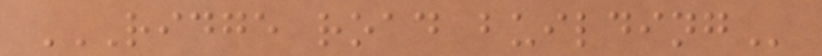RIDGE ROAD BUILDING
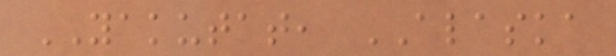YAKUTAT, ALASKA
